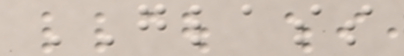GLASS
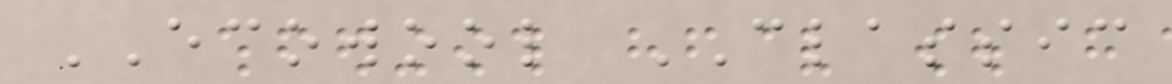ECOWOOL CLASSIC
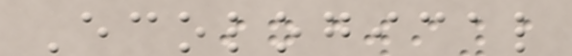Ecological
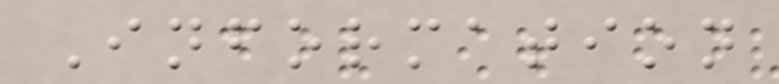Information
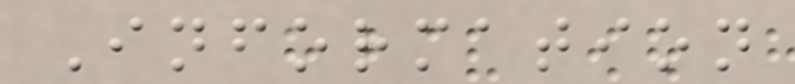Information
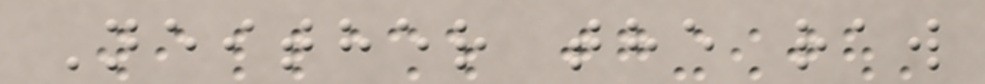Neither the raw
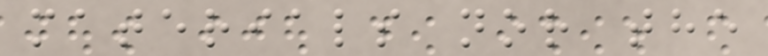materials nor the
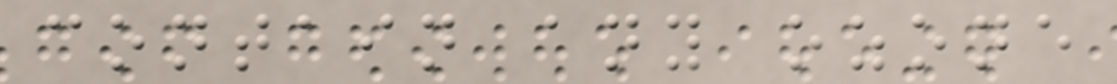contain any ozone
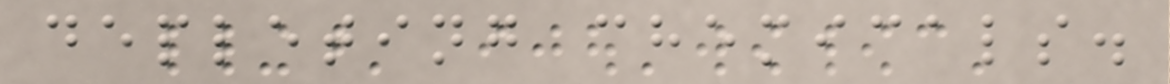depleting chemicals.
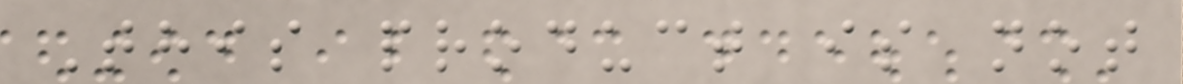This product is not
